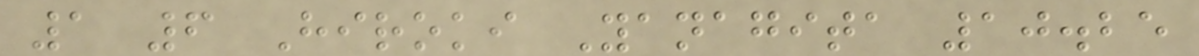1 6 Hiroki Yanagita 10.25
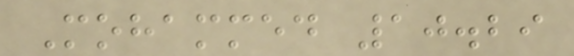Mohammed 10.29
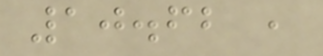10.62 ,
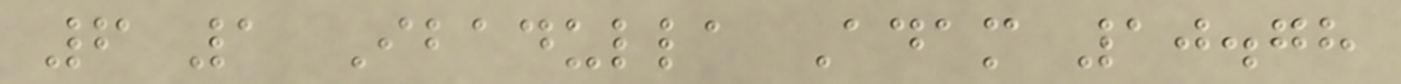6 1 Ibadulla Adam 10.78
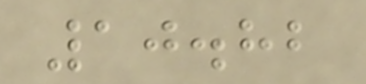10.82
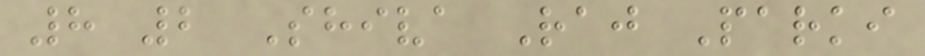8 2 Shiva Raj Parki
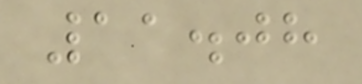11.08
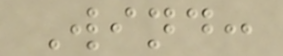Wind:
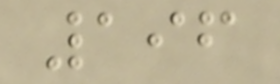196
